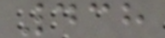438
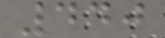440
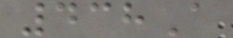438A
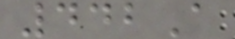442A
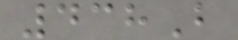438B
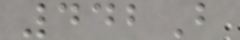442B
